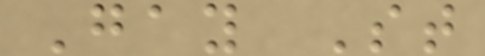Gay St
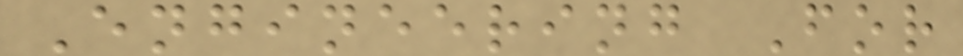Engineering For
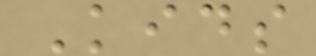Kids
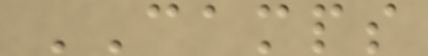CAMPS
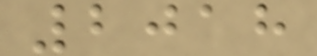2018
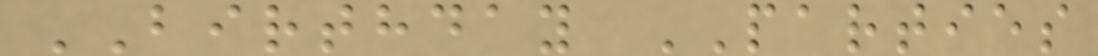BIRTHDAY PARTIES
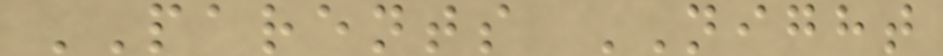PARENTS NIGHT
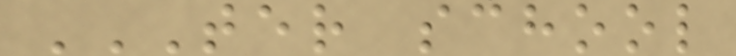TER SCHOOL
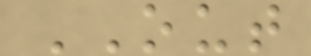OUT
